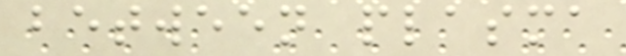between plasma
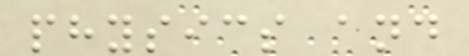physics and
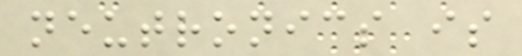neutronics is
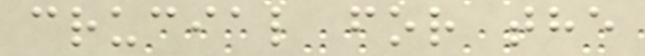crucial for the
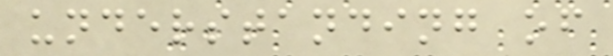understanding of
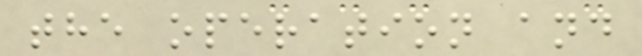the operation and
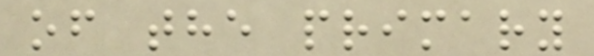of the primary
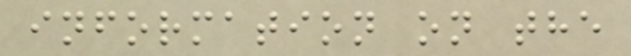information on the
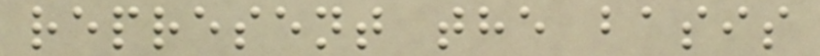represent the basis
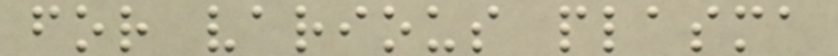for various plasma
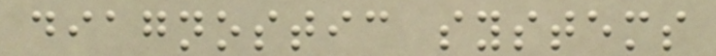diagnostic systems
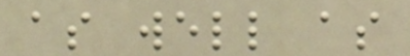as well as
